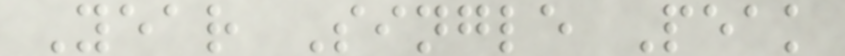Year Single Peak
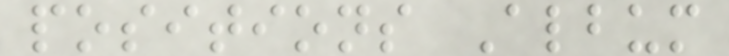positions Album
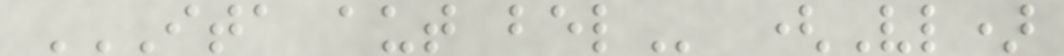ITA AUT BEL (Vl)
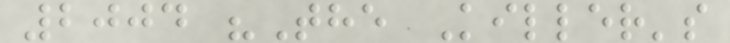2004 "The Killer's
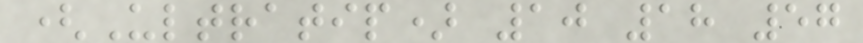(Ultratip) 10 18 57
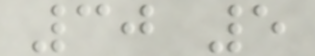30 5
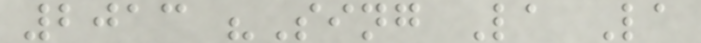2013 "Sing La La
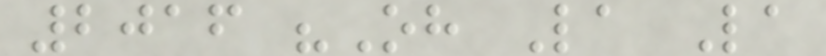2016 "Oh La La
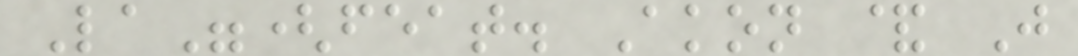La"(feat. Akon & J
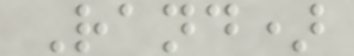Rand)
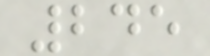245
